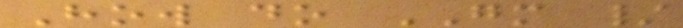How do GM /
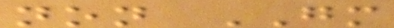non GM
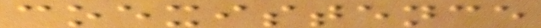coexistence
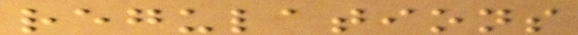regulations
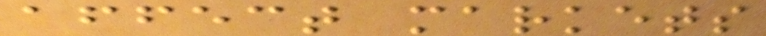affect markets
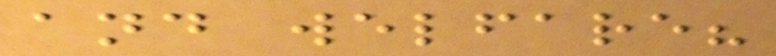and welfare?
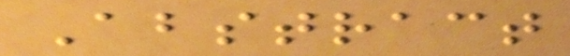Abstract
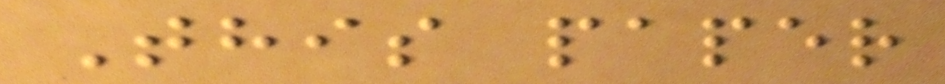This paper
